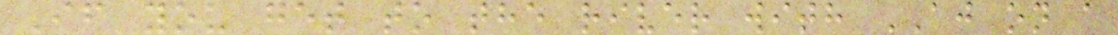If you get to the river with AJ on a
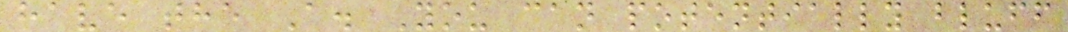have the A. You can potentially bluff
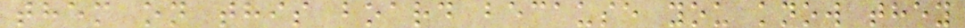them on this board because you know they
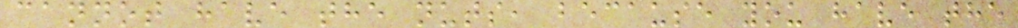cannot have the nuts, because you have the
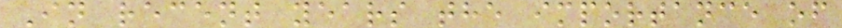In recent years the importance of
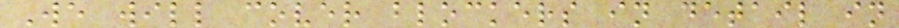We will cover blockers in detail in
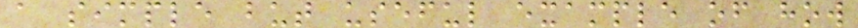a simple but useful example of how
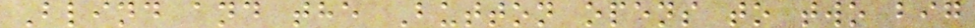Blind and the Button opens to two big
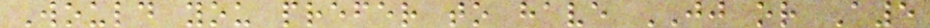Would you prefer to have JJ or A5
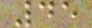45
